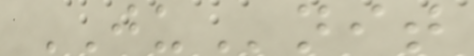JUnit
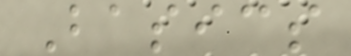Basics
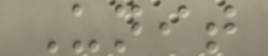Unit
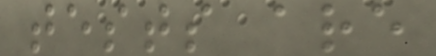tests are
